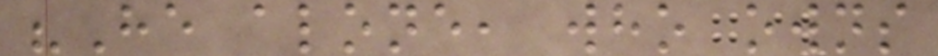"He alone, who owns
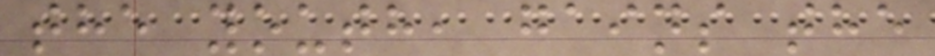the youth, gains the
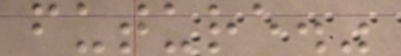future."
